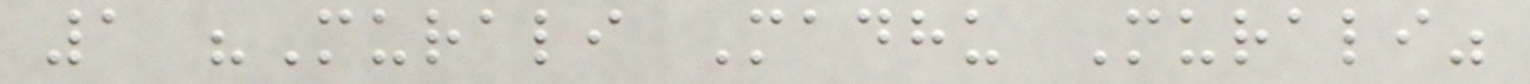1 "Murali Madhu Murali"
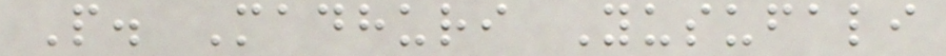P. Madhuri Yusufali
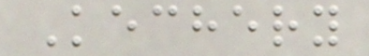Kechery
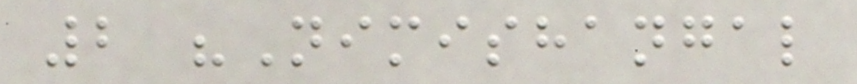2 "Nimishangal
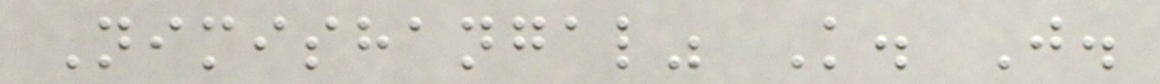Nimishangal" K. J.
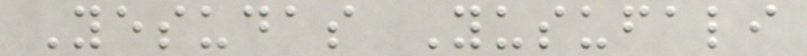Yesudas Yusufali
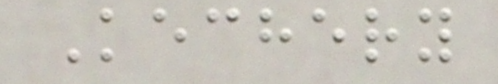Kechery
